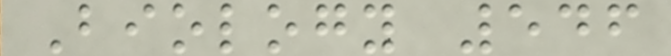Biology 546
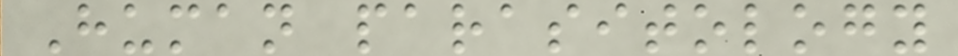Human parasitology
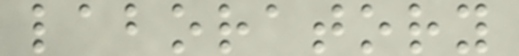laboratory
